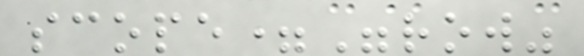scope="row"
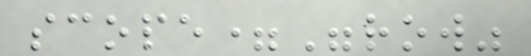scope="row"
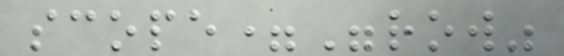scope="row"
